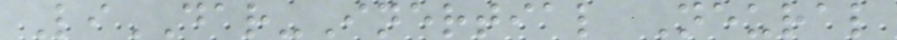LiDAR-Inertial Neural
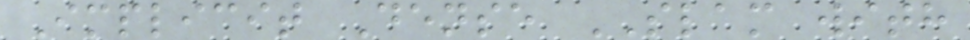Implicit Dense SLAM with
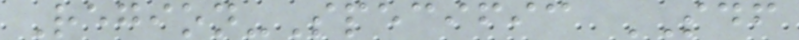Region-Specific SDF
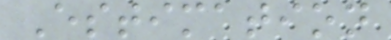Estimation
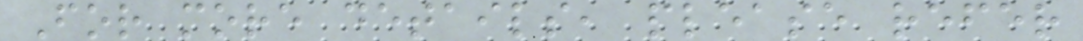For more details, please refer
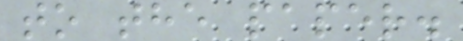to the paper.
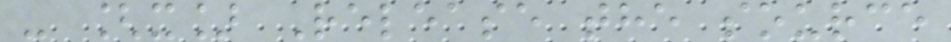- [x] Release the source
